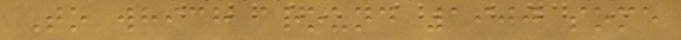To which around 1900 some
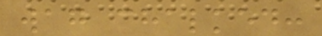wag chalked:
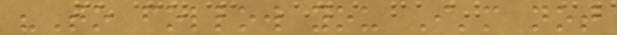"To follow you I'm not
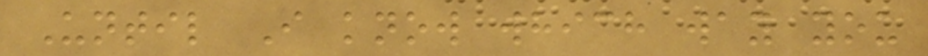Until I know which way you
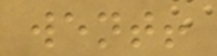went!
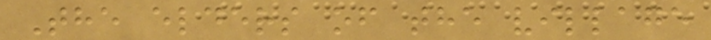The elders of the village
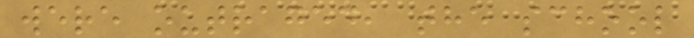were outraged, the school
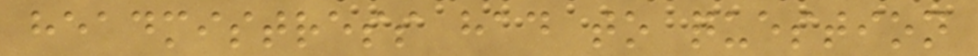headmistress had to question
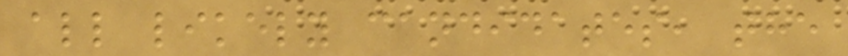all likely candidates, the
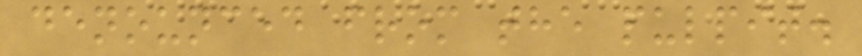denounced from the pulpit.
